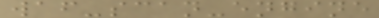waf-scan-engine
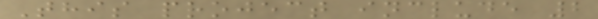This project include 2
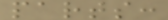parts:
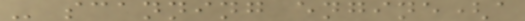- scanning engine(a
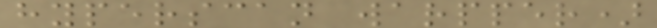hyperscan warpper)
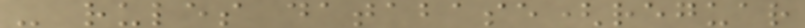- rules database(reguar
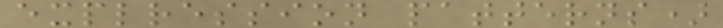explression patterns)
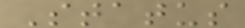Status
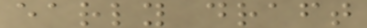early draft
